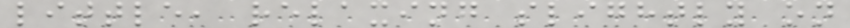little, relaxing slightly on
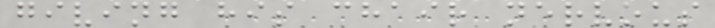giving his chair nervous
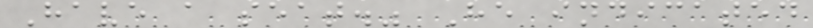Have a seat." He indicated
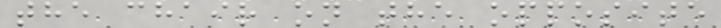the chair on the opposite
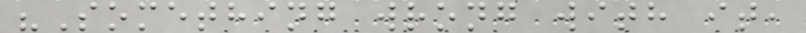"Something wrong with it,
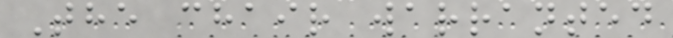The chair warranted
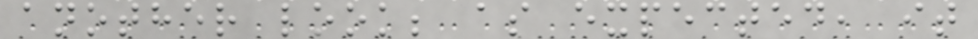another look; as expected, it
